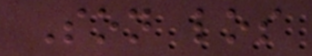Son los
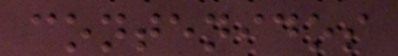contenidos
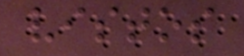vistos
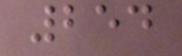254
